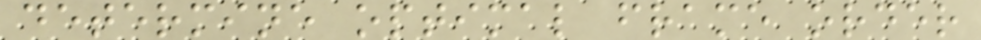determine optimal frame order
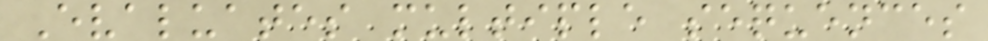Evaluates multiple sequences
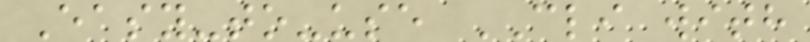Easy-to-use CLI with
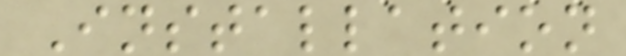Installation
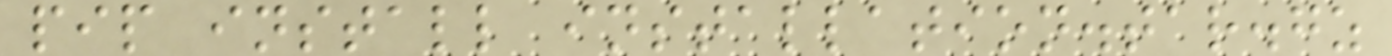pip install installation.tar.gz
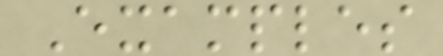Examples
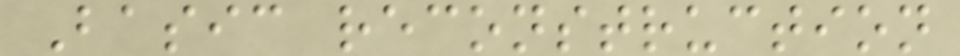Basic reconstruction
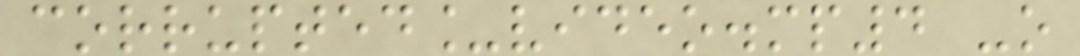corrupted_video.mp4 -o
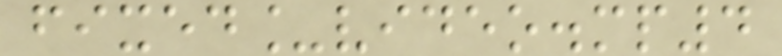fixed_video.mp4
